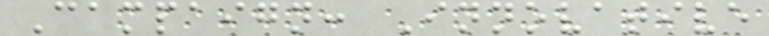Campaign: Innovative
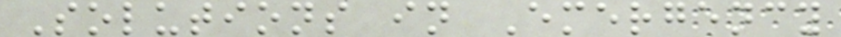Solutions in Emergency
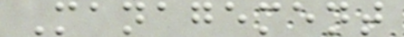Management
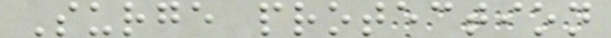Surge protection
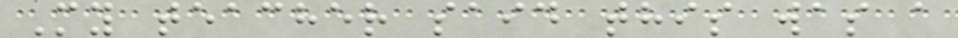My teacher said this was a
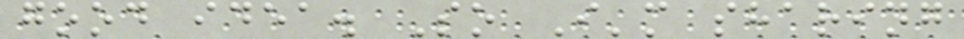good idea. So I'm sharing
